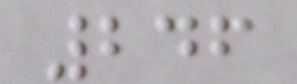246
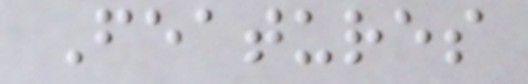Features
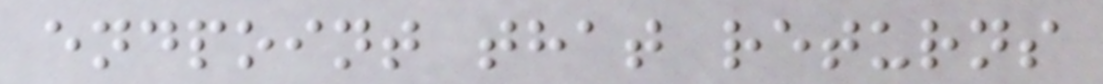endpoint that returns
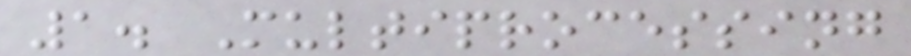1. Multiprocessing
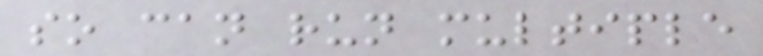so can run multiple
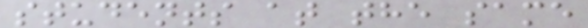students at the same
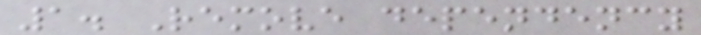1. Remove dependency
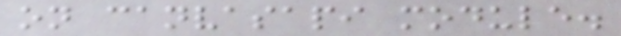on canvasapi module.
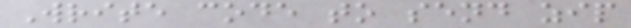Write code to send zip
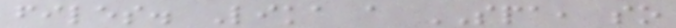files. Lika a SPA, so
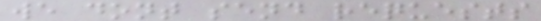we dont send requests
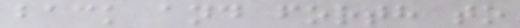back and forth to
